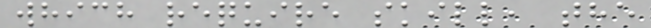which require skill, the
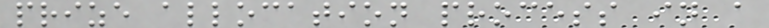prize allocation process in a
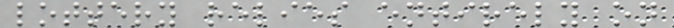lottery relies entirely on
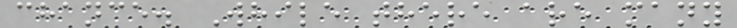chance. While there are many
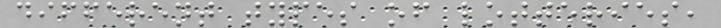different types of lotteries,
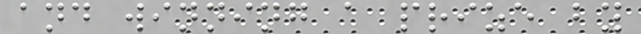and winning a prize by
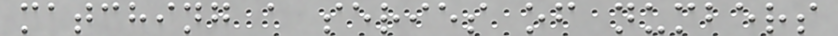matching a series of numbers
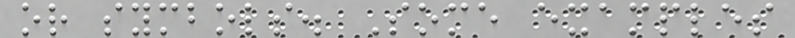or symbols. Some examples
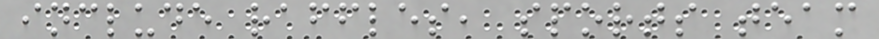include raffles, sports team
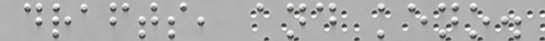drafts, and keno.
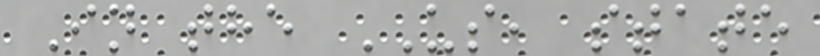In the US, state
